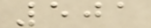501
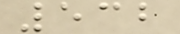532
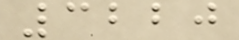3220
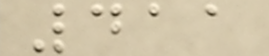411
